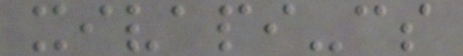xivapi-cs
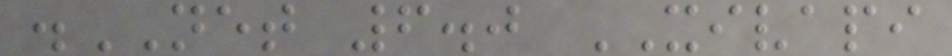.NET 6.0 XIVAPI
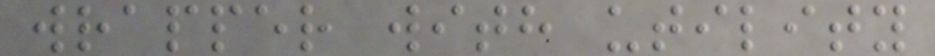wrapper with utility
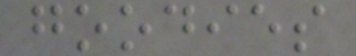goodies
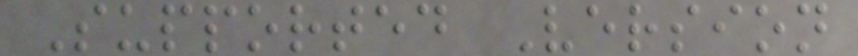Supported Version
